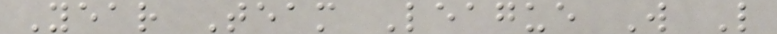Year Team League W L
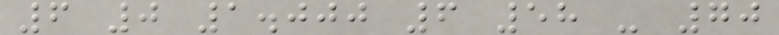6 0 1.000 6 58 - 70
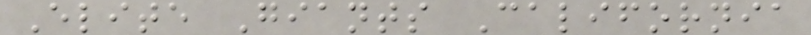Elite Giants California
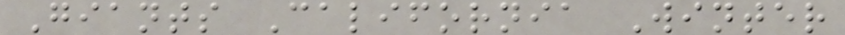Giants California Winter
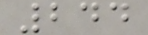244
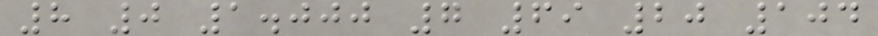8 0 1.000 7 69 20 104
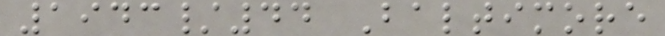1943/44 Baltimore
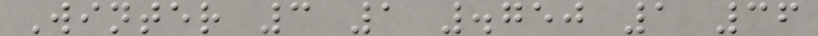Winter 3 1 .750 1 36
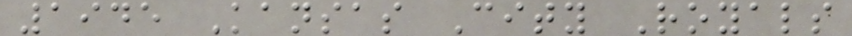1945 Kansas City Royals
